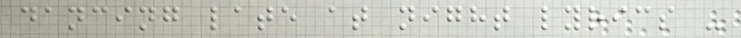dancing late at night lyrics -
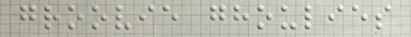groovie ghoulies
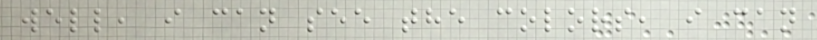well, i can see the colors, i can
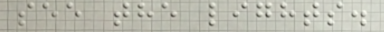see the lights.
